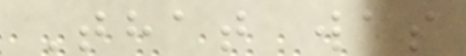That was
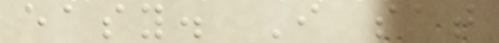easy. I sat
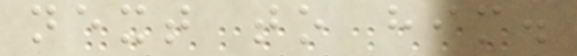next to him.
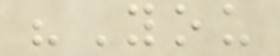"You
